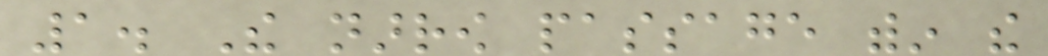1. The narrow passage within the
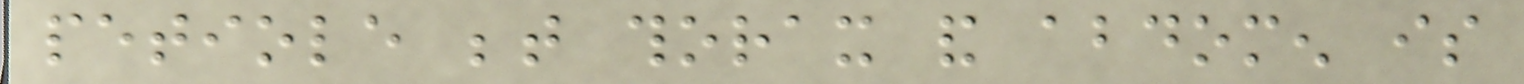petiole between thorax and abdomen is
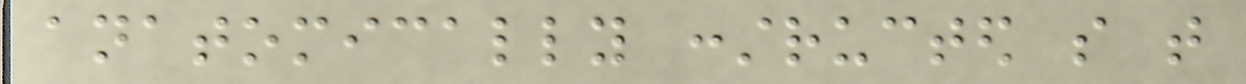anatomically constructed so that
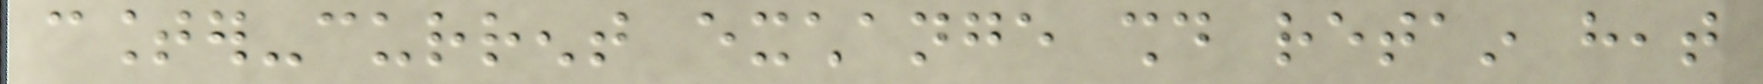counter-current exchange should retain heat
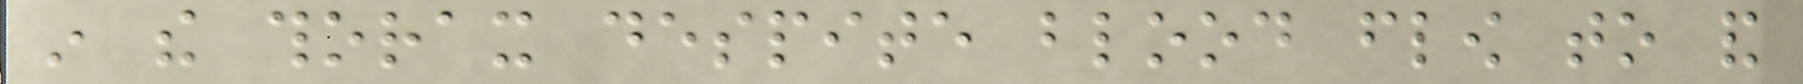in the thorax despite blood flow to and
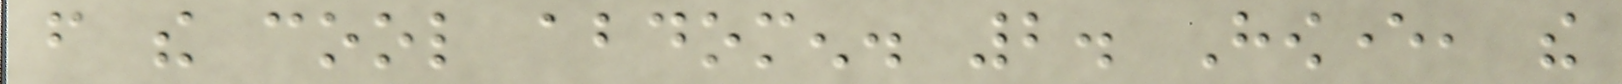from the cool abdomen. 2. However, the
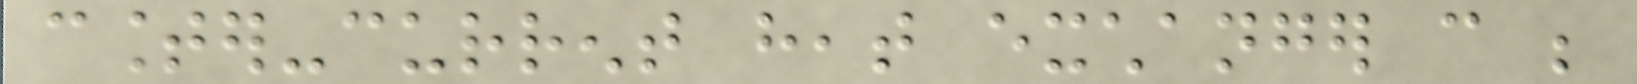counter-current heat exchanger can be
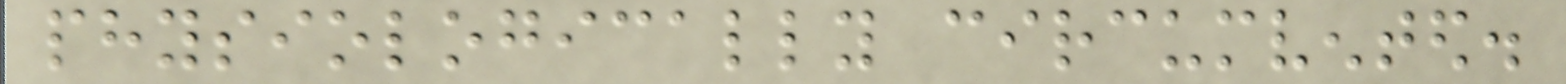physiologically circumvented.
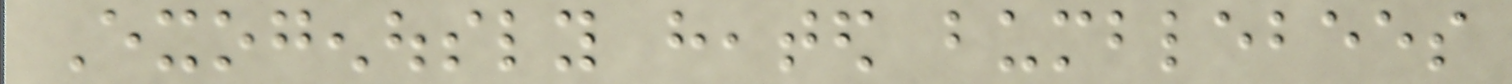Exogenously heated bumblebees
